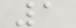1
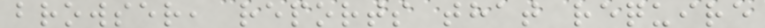browser, reports that require
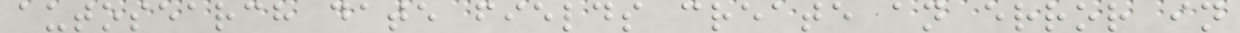autosearch date fields create an error in
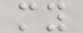my
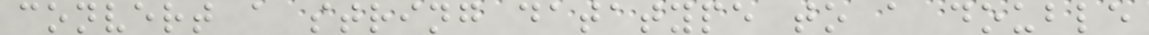convert a string datatype to a double
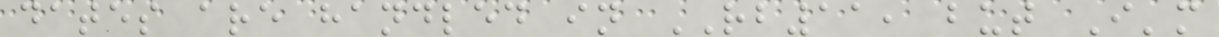dates are handled in RB11, but I'm
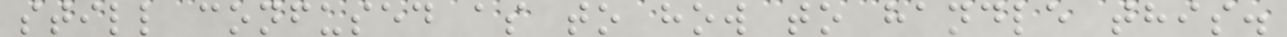still confused as to how to handle this.
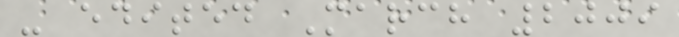- edited March 2009
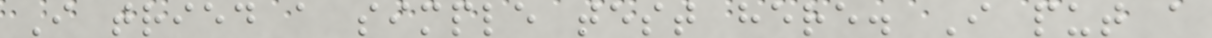I tried a simple test here. I put a
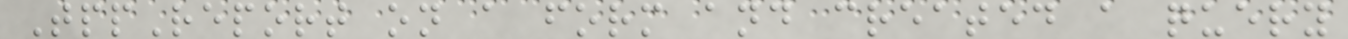TppReport on a form and created a query
